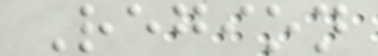Region
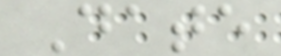Date
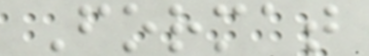Format
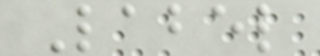Label
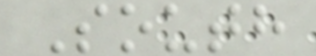South
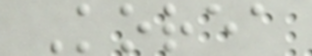Korea
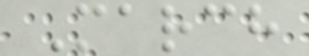March
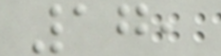17,
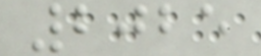2025
